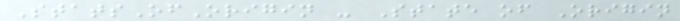StatsOfOrigin - State of Origin
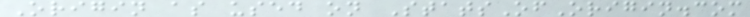Origin as used on StatsOfOrigin.com
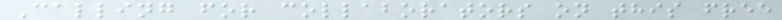Calling for collaborators on this free
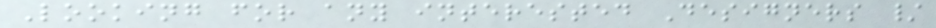Looking for any interested Designers /
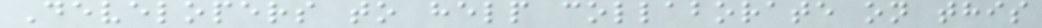Developers to help collaborate on this
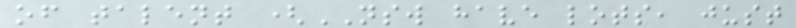of talent (NSW have lots, just
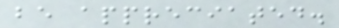be appreciated.
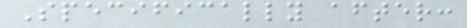Specifically after:
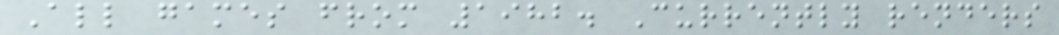All games from 1982. Currently renders
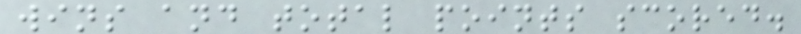wins and total points scored.
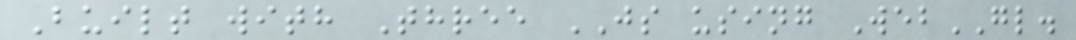Built with Three JS using WebGL.
